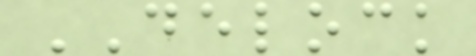DELOCK
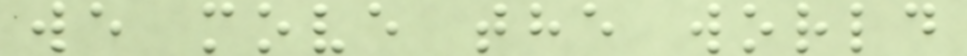we move the world
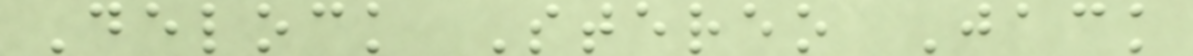Delock Stereo Jack
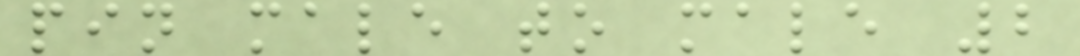pin male to male 2
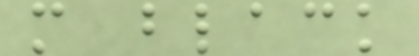m black
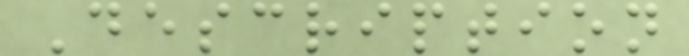Description
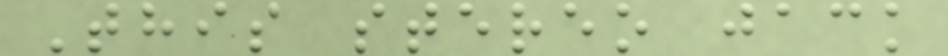This stereo jack
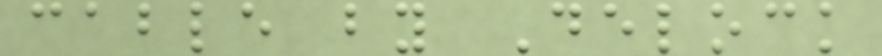cable by Delock
